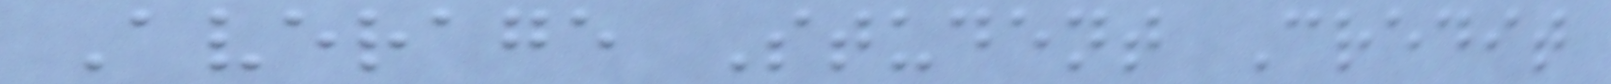Average Student Credit
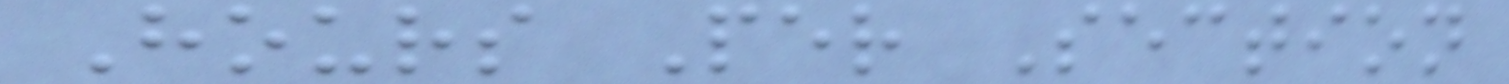Hours Per Section
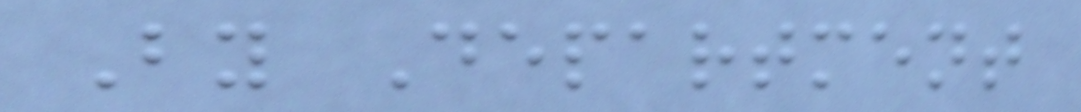By Department
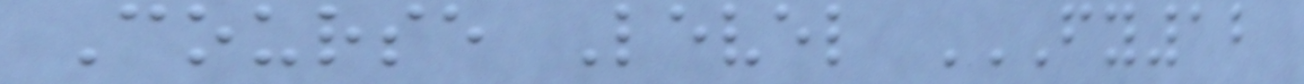Course Level FY12
